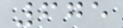675
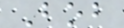Bob
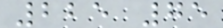225 75
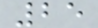25
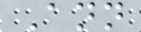Ann
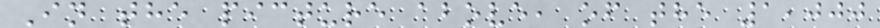In the picture above, of the 1,000
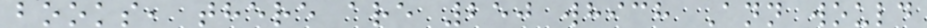books, there are 250 which Ann would
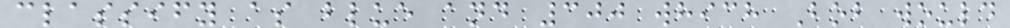classify as blue and 300 which Bob would
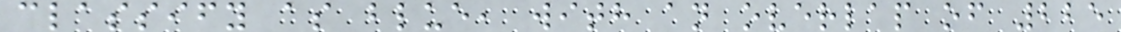classify as blue, with an overlap of 225
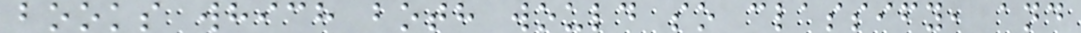books which both would so classify, and
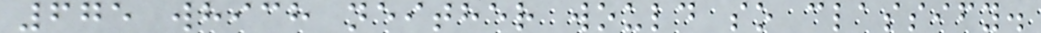675 which neither would so classify.
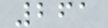261
